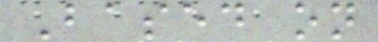Based on
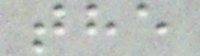the
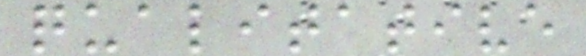qualitative
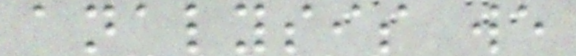analysis we
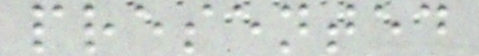presented
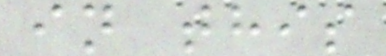in this
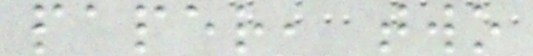paper, two
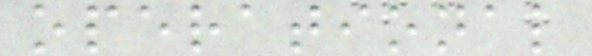operational
